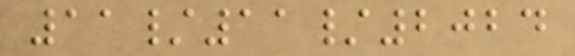11/11/2024
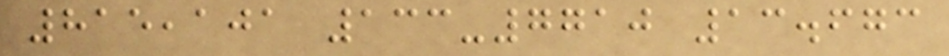815,101 133-7710 13.673
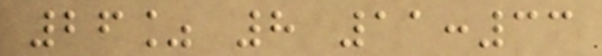26% 8 11:33
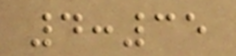4:35
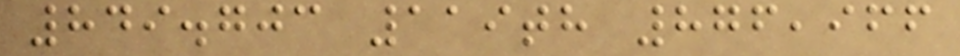849.703 119th 876,966
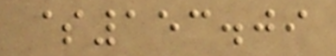$153.09
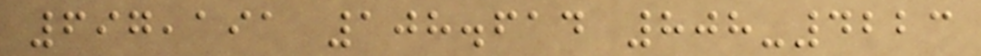697,191 108.614 808-4223
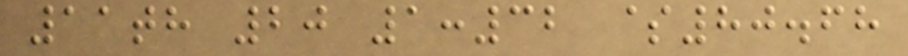11th 20 1:32 $80.68
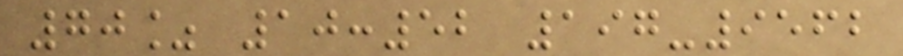70% 10:52 197-9562
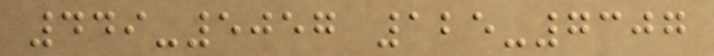449-5057 125-7307
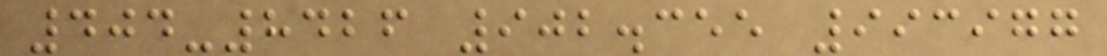404-8426 902.355 993977
